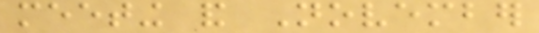meeting and November
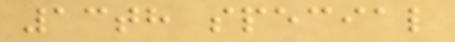13th special
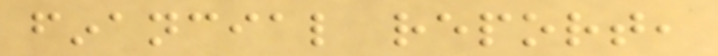financial report,
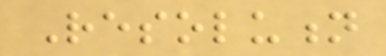Resolution
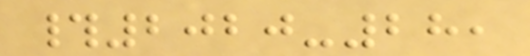#2020-28,
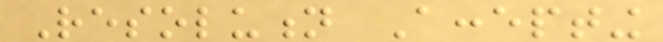Resolution Accepting
